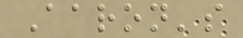Aaron's
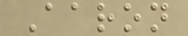Aaron
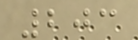203
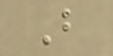B
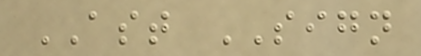AST SIGN
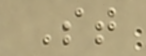St
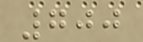700
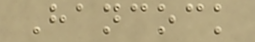Hancock
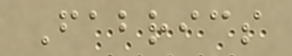Fabrics
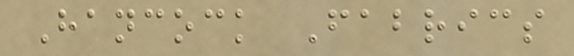Hancock Fabrics
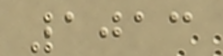1013
